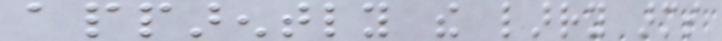apparently the larry arms
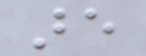are
